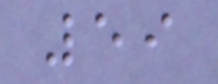59
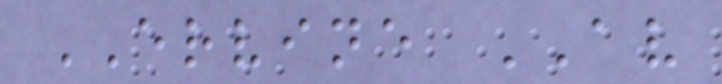ERVINE AV
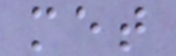met
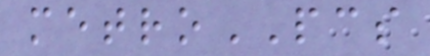metroPCS
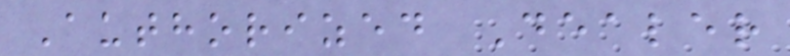Authorized Dealer
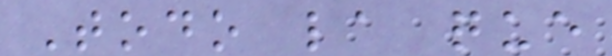Todo la que
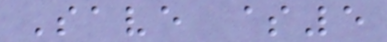Save $5
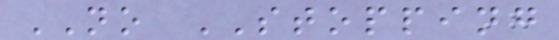NO STOPPING
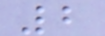2
